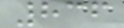836
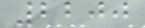2200
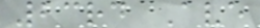23rd Ave
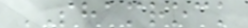SHAMROCK
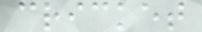cricket
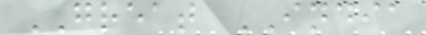GREAT INDIA
